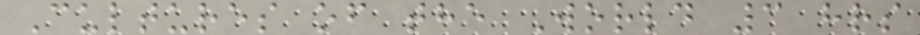Cultures of the World 3 hrs
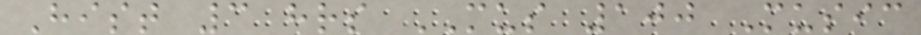Hist 3 hrs MUS 100 Music
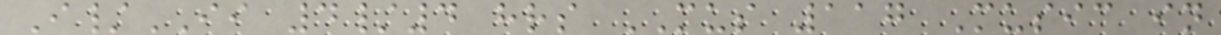I/II 4/4 hrs MUS 117 Music in
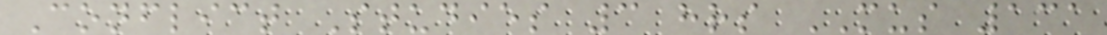Conflict Studies 3 hrs MUS 131
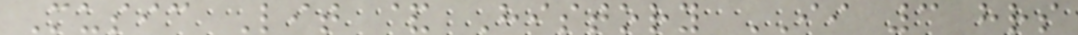Music Lit & History II 3 hrs
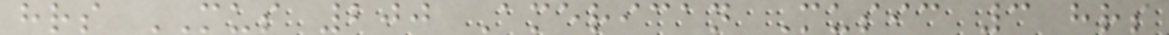hrs MUS 200 American Music 3 hrs
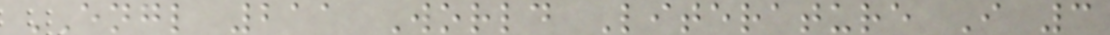ENGL 211 World Literature I 3
